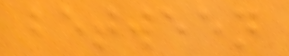between
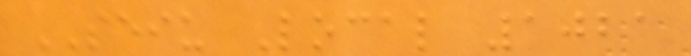SEIU Local 1021
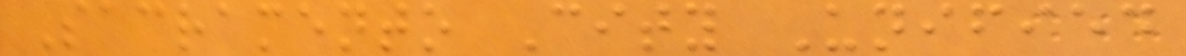Sacramento City Unified
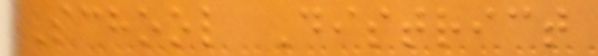School District
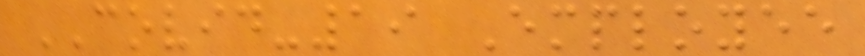COVID-19 Employee
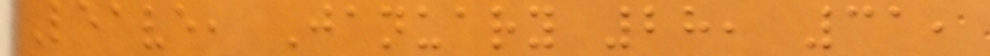Leave, January 28, 31,
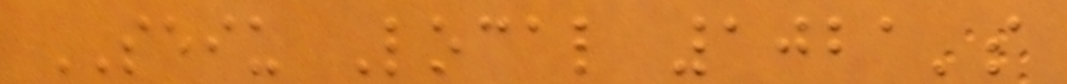SEIU Local 1021's
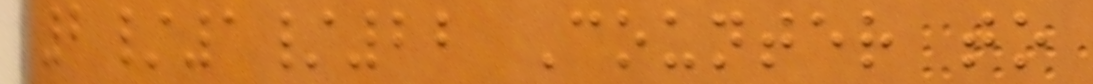2/1/22 Counter to
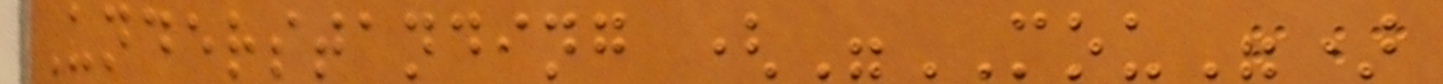Understanding ("MOU")
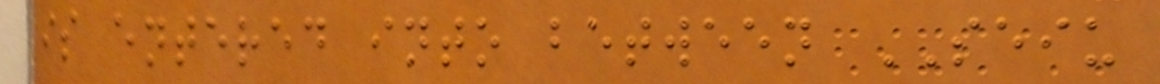is entered into between SEIU
